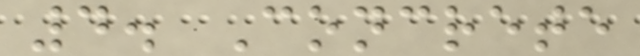4. Concrete
